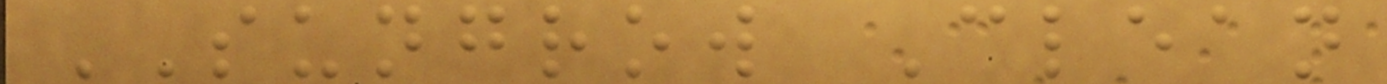SUNGROW Clean
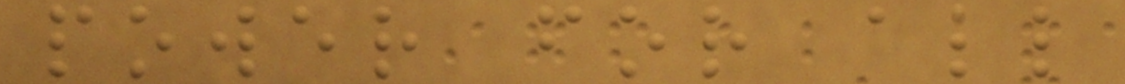power for all
